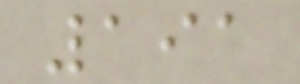191
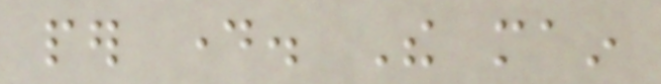per day. The main
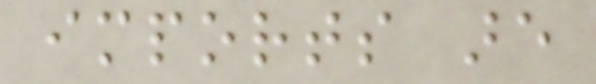imports are
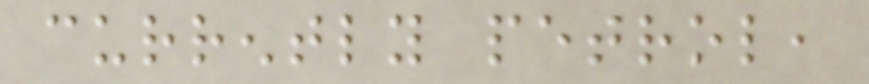currently petrol,
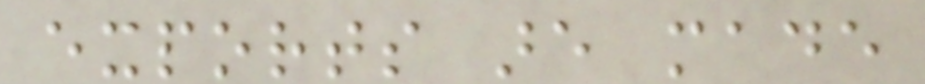exports are made
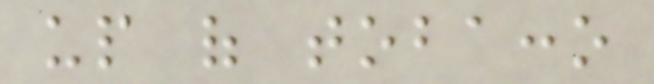up of tobacco
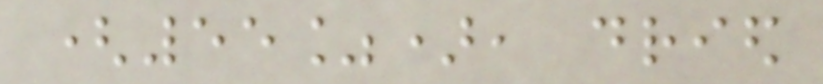(55%), dried
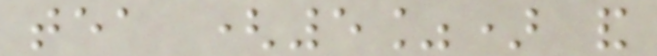tea (5%) and
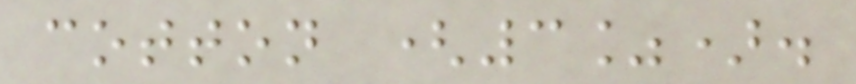cotton (3%).
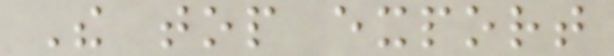The top export
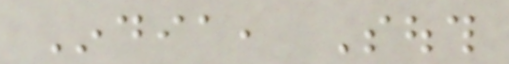India, South
